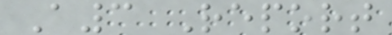A3 Report
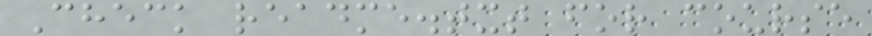Check readme.txt for course
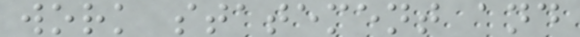work statement and
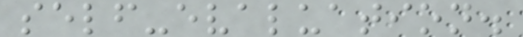self-evaluation.
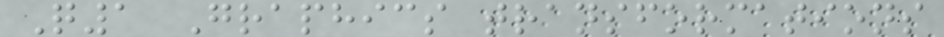Q1 Graphics transformations
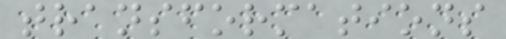transformations
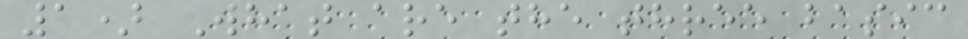1) What are the three basic
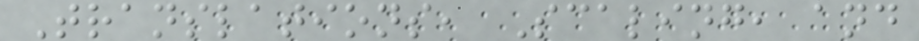Translations, Scaling, and
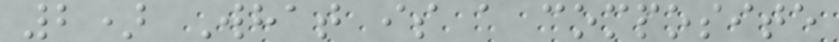2) What is a composite
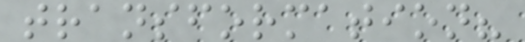transformation?
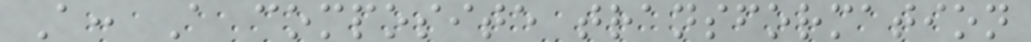A: A composite transformation
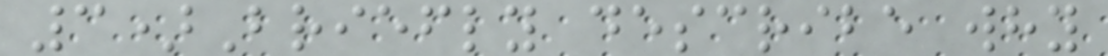3)Briefly describe why
